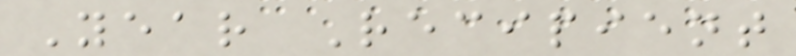Year Recipient
